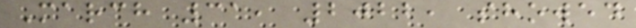March 31, 2022, showed
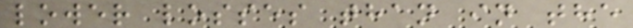lower losses than in the
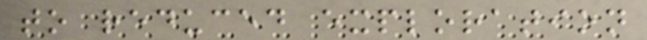to reduced exploration
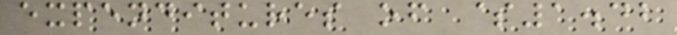expenditures of $1.42
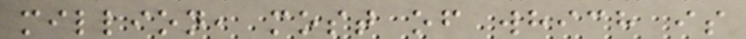million, most of which is
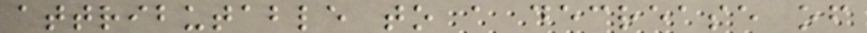attributable to a decrease of
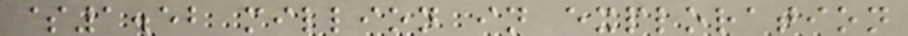$1.52 million in exploration
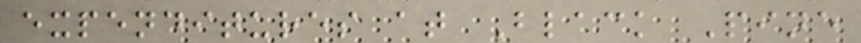expenditures at Black Pine
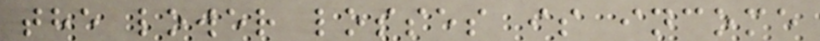the lower losses is income
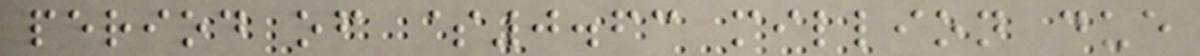period of $0.63 million due
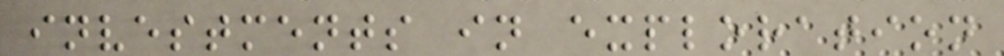investments in exploration
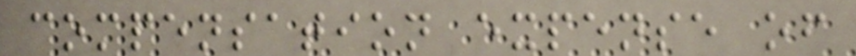compensation expense of
